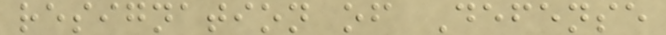resignation of Defense
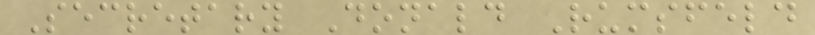Secretary Donald Rumsfeld
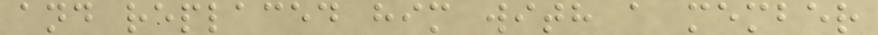and replaced him with a member
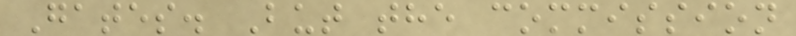Gates. But the commission
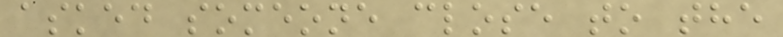asked someone close to the
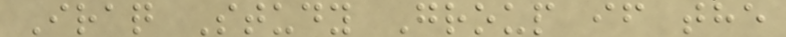Iraq Study Group if the
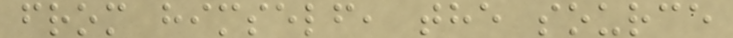from himself, the source
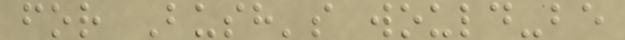for Bush's would-be
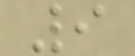9
